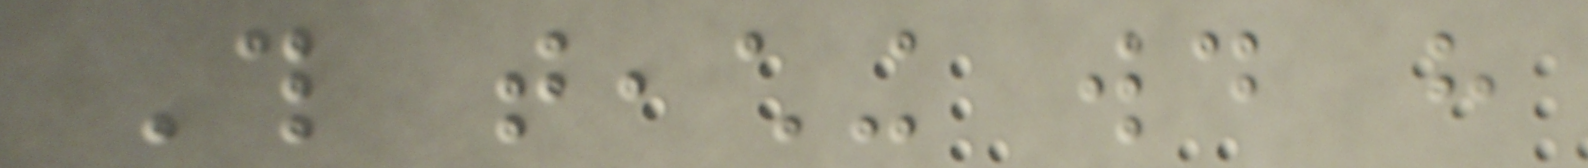This teaching would have
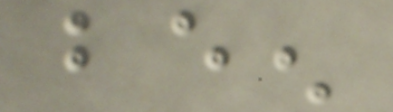been
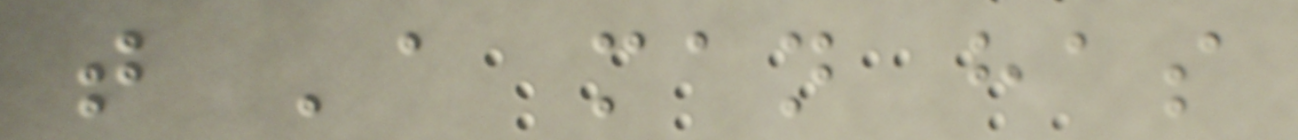that 'a man has
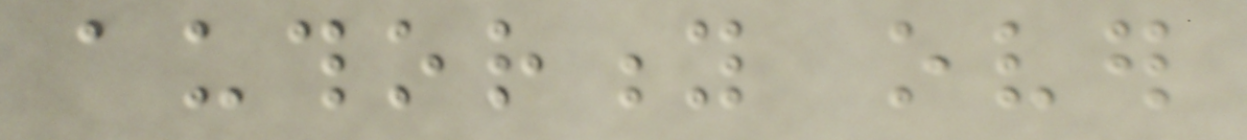authority over
